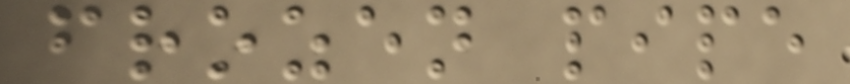frozen pipe
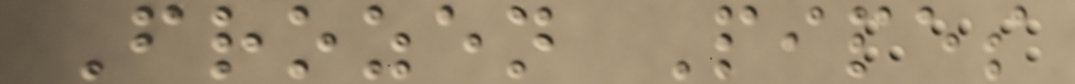Frozen Pipes
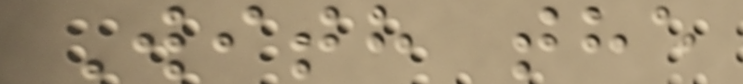With the
